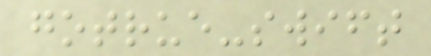gotrue-swift
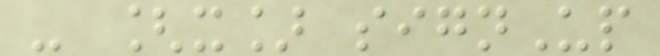- [x] signUp
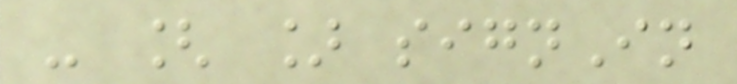- [ ] signIn
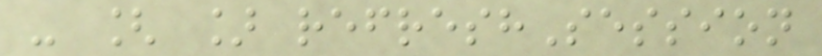- [ ] refreshSession
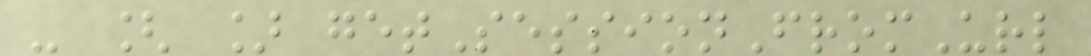- [ ] getSessionFromUrl
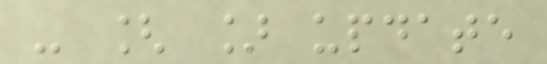- [ ] update
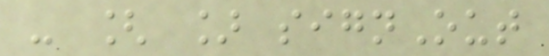- [ ] signOut
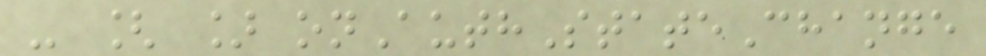- [ ] onAuthStateChange
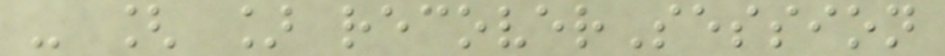- [ ] recoverSession
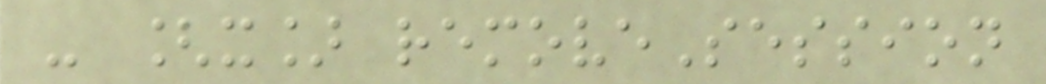- [x] removeSession
